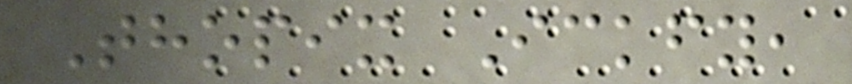Thopix Ickfy,
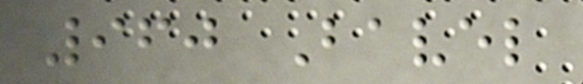960 Bavel
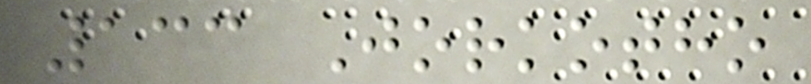133 Jorkotho
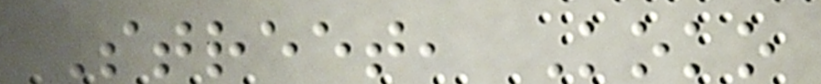Street, Koko
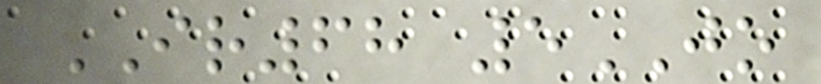IR68 5JO
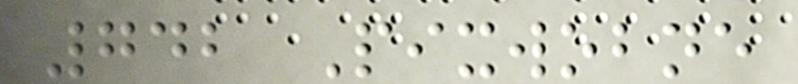742 Pixwobne
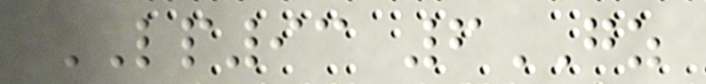LP93 6GZ
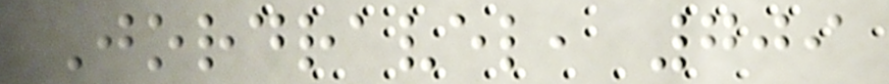Jordravel, 709
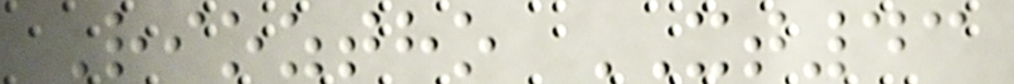Rioztho XT43
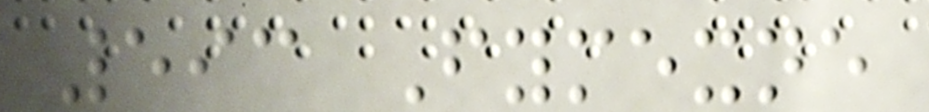593 Fymexne
